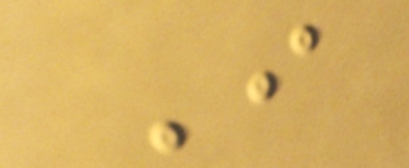I
